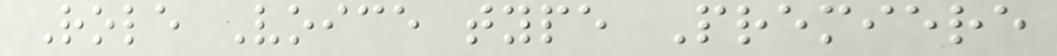Role Voice type Premiere
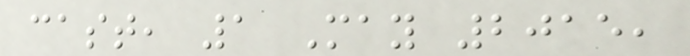cast, 1 May 2015,
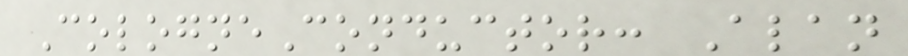CologneConductor: Alan
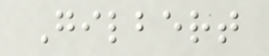Gilbert
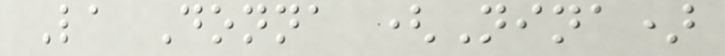La Donna (Nina)
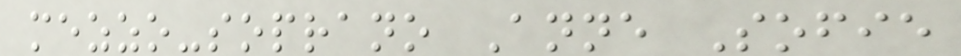mezzo-soprano Anne Sofie
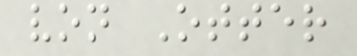von Otter
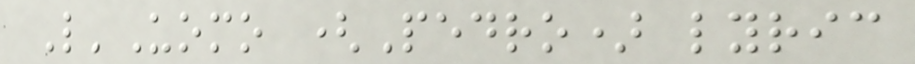L'Uomo (Pedro) lyric
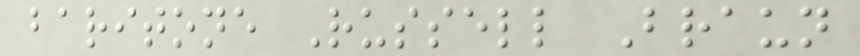baritone Russell Braun
